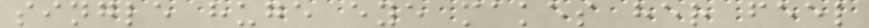single huge eye makes her feel
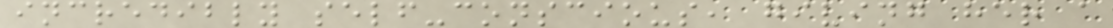incredibly self-conscious, giving her a
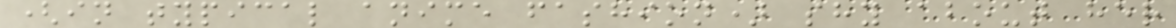(in typical anime fashion) shy about her
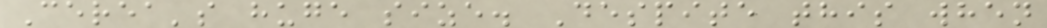Cerea's huge size. Despite this when
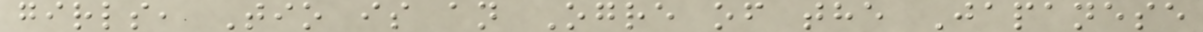girls, Tio is an Ogre of the Japanese
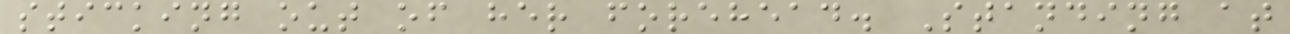sticking out of her forehead. Standing at
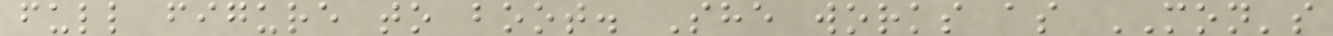full figure to boot. She works as MON's
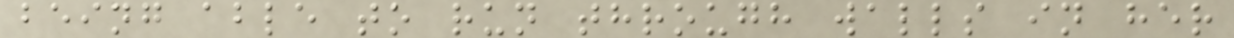being able to run through walls in her
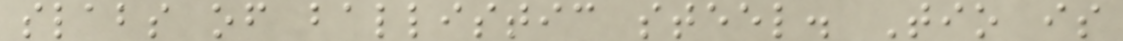slabs of ballistic steel. Tio is
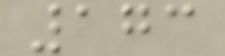173
